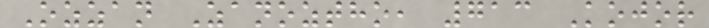Ozzan Zanoztho, 713 Kojor
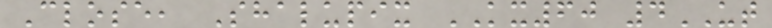Close, Shalupix KX60 4UT
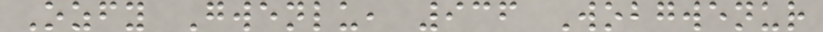Ozfy Gwenlu, 936 Wobgwenur
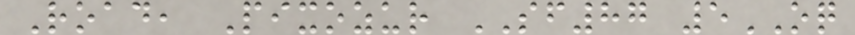Road, Pixozur SF87 5OQ
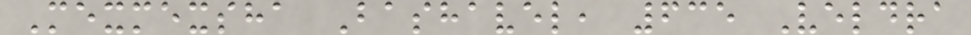Mexmexsha Bashavel, 635 Veldra
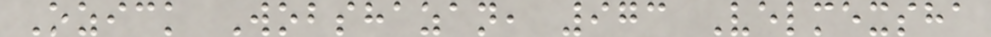Ozick Wobshazan, 973 Velmexsha
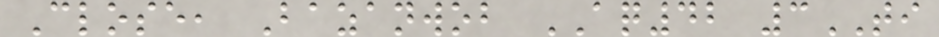Close, Bazanwob AQ42 3TI
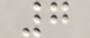7
